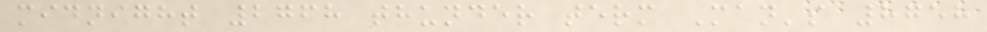midnight 2768 thunder term Man's 8758
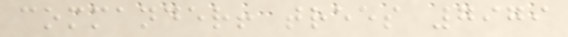commander! trees 7979
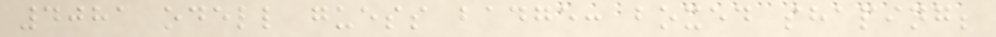4081 odell guess badge: boxed shaping;
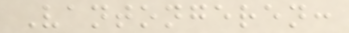Vantongeren:
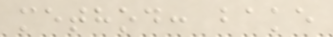method: bake
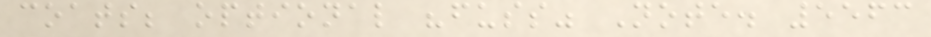coats; optional "fuss" Note. 5563
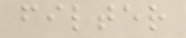filter
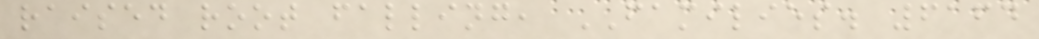raised root falling, FAMILIES. 6164
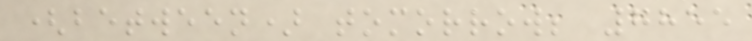(between) tomorrow; 7855
